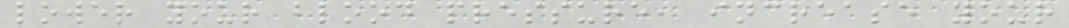lower your blood pressure, increase your
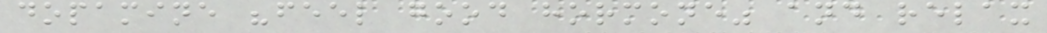dopamine "feel good hormone" and relax
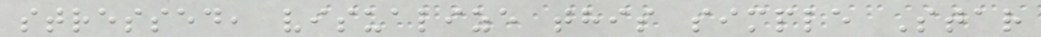stressed, visualize this simple Star
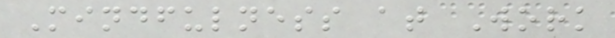Mindfulness at Work
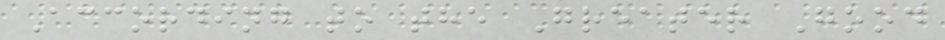According to the Greater Good
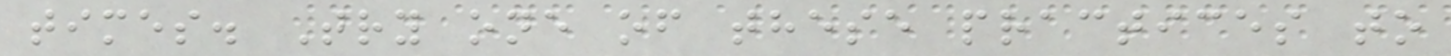times. Try one of these practices to
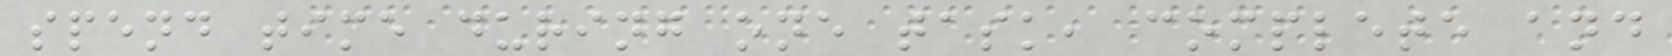spend time during one task, complete and
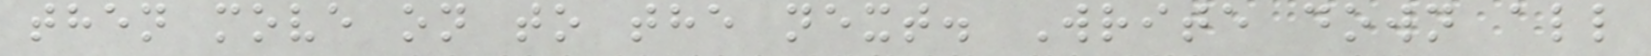then move on to the next. Write down all
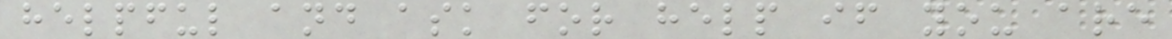helpful and ask for help if you are
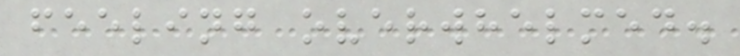feeling overwhelmed.
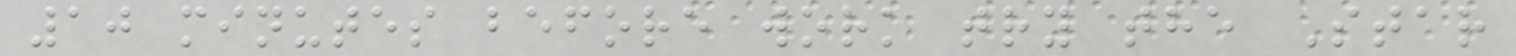10 minutes before work try the Star
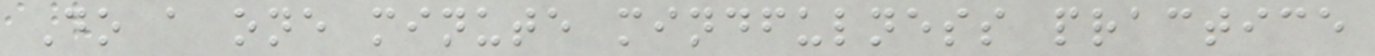Do a one minute mindfulness practice
